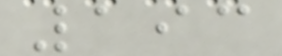193
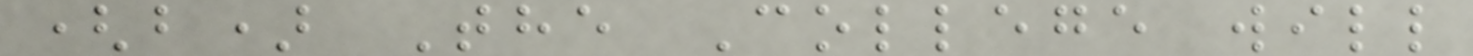(b) The College will
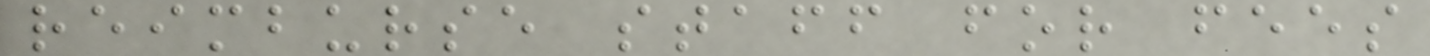reimburse staff for fees
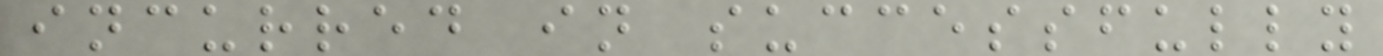incurred in successfully
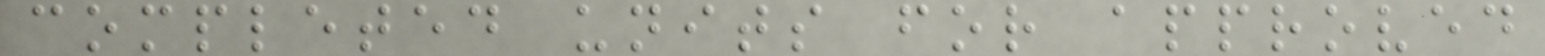completed units for approved
